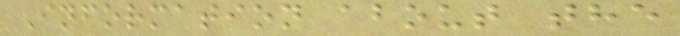Information about the
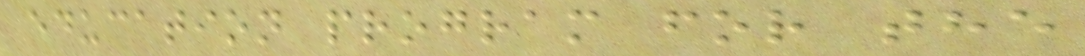education program for the
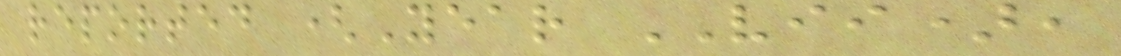reported (Year VII),
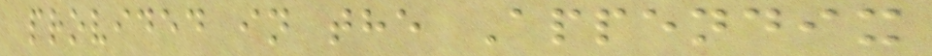provided in the Appendix
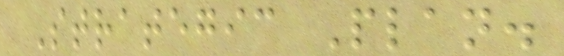Strategic Plan.
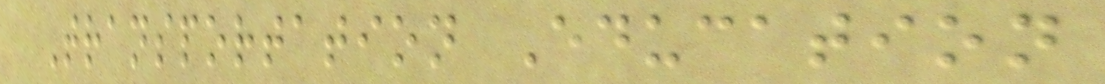Transportation Education
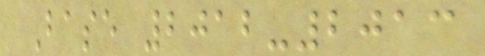Base 2012-2013
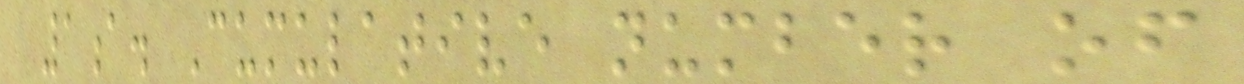1a. Cumulative number of
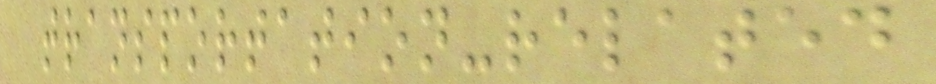transportation-related
